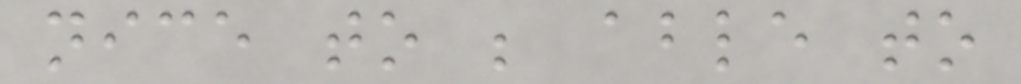nice to be able to
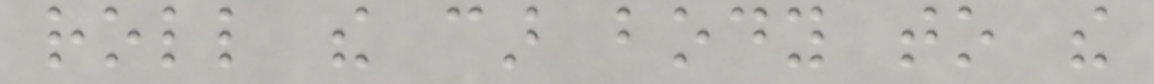roll the car body to the
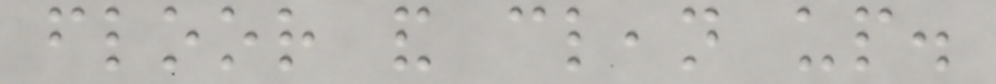floor and clean up.
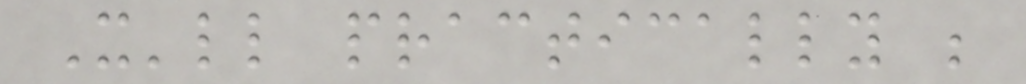It'll practically be
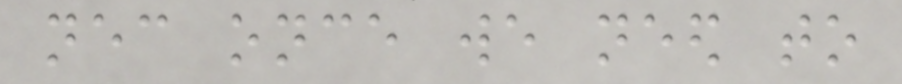necessary once we need to
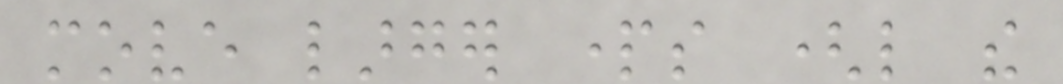move larger parts (like the
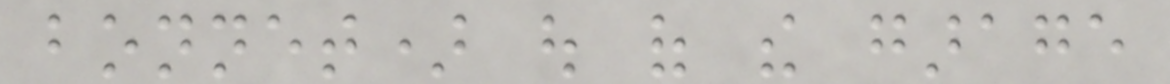bonnet) out of the garage
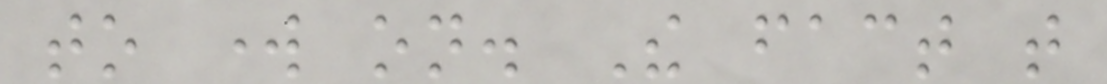to work on. The fact that
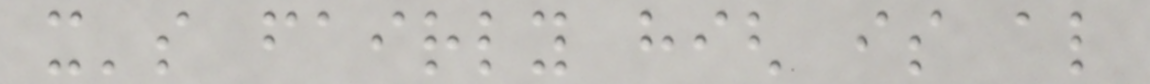it's fairly high is also
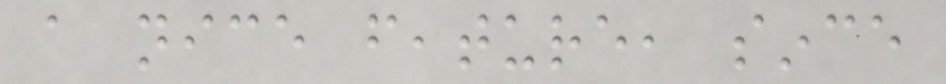a nice feature, since
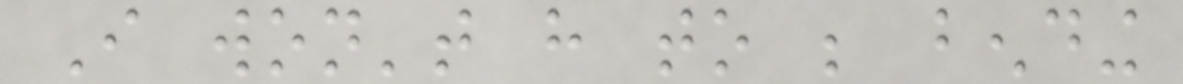I won't have to be bending
